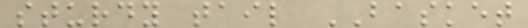sturdy tail BASKET
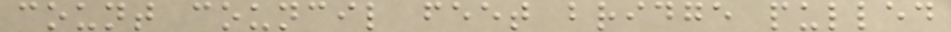count council feet bridge pulled
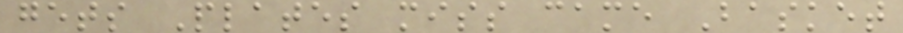gets Plates miss came Basket
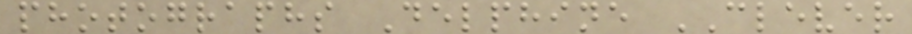photographs Delphine CLEVER
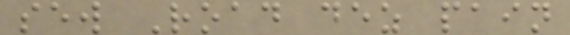sew Road dez pain
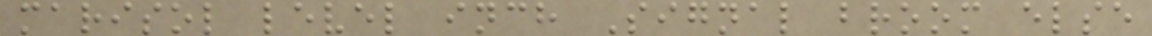marisol level inch Signal broom else
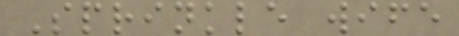Sprinkle wife
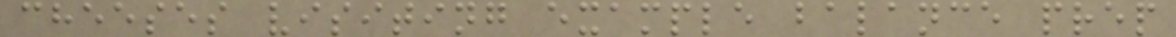cheeses visiting example balance prep
